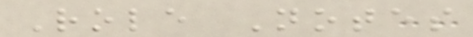Role Notes
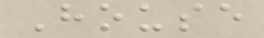House
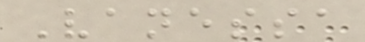Vanessa
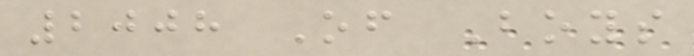2008 Of Boys
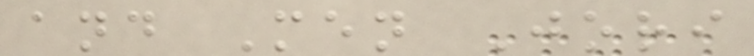and Men Jori
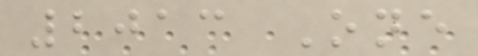2013 One
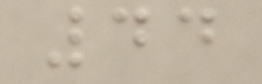44
